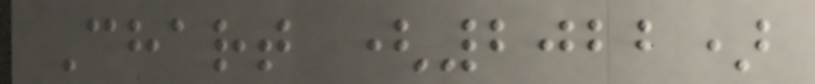Chart (2022)
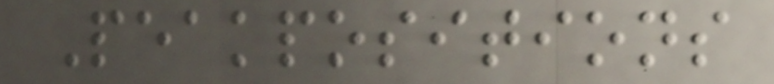Peakpositions
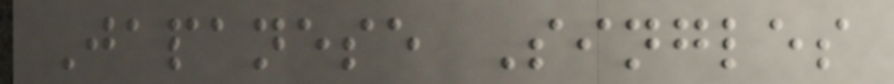Japanese Singles
